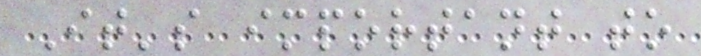It's important to
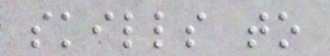skills to
